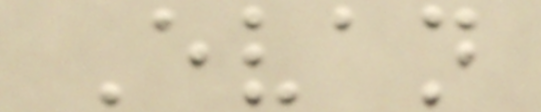Evan
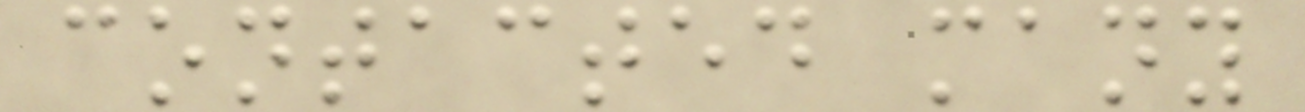contacted many
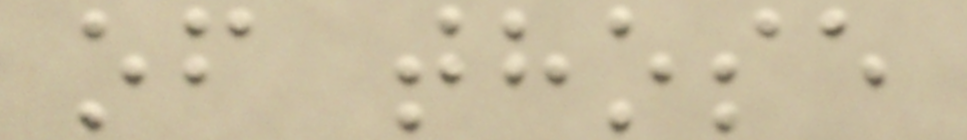of those
